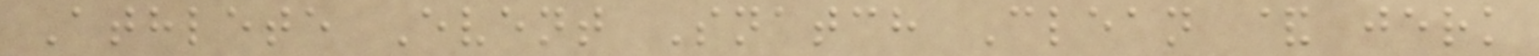Athlete Event Snatch Clean & jerk
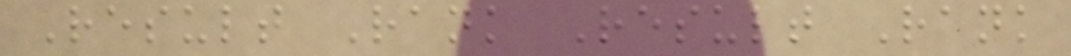Result Rank Result Rank
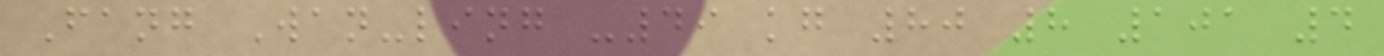Fang Wan-ling -49 kg 80 8 101 4
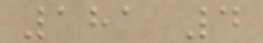181 4
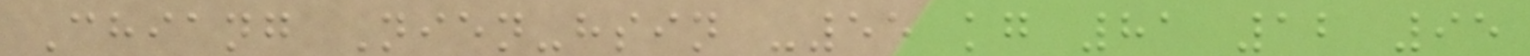Chiang Nien-hsin -55 kg 81 12 95
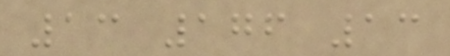13 176 13
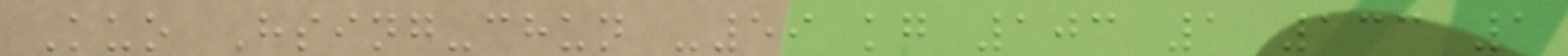Kuo Hsing-chun -59 kg 103 1 133 1
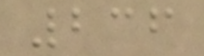236
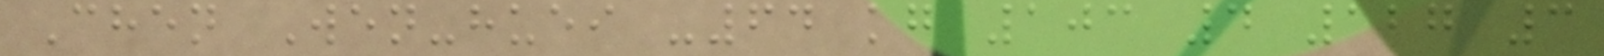Chen Wen-huei -64 kg 103 4 127 3
